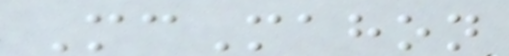McMahon
